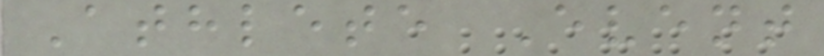Athlete Event
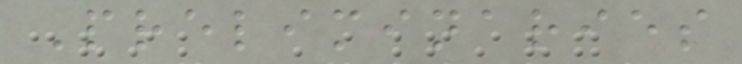Preliminaries
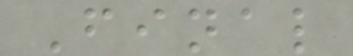Final
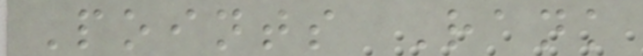Points Rank
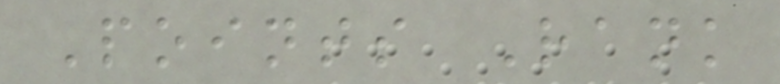Points Rank
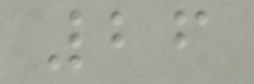26
